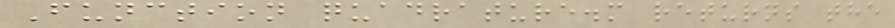Function quadrature.m returns the
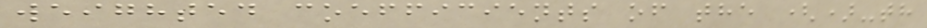weighted coefficients of the ()-th
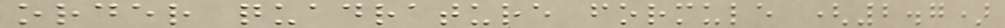order quadrature formule (2.7)
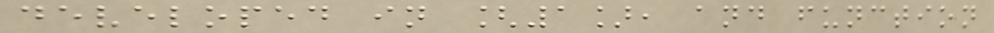developed in [1], and function
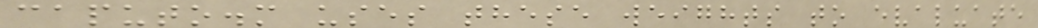caputo.m uses these weights to evaluate
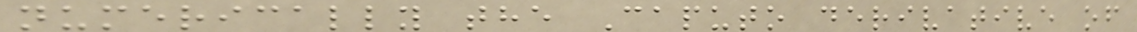numerically the Caputo derivative of
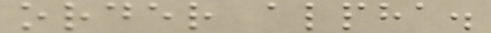order alpha.
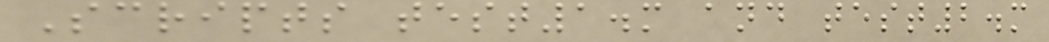Scripts test1.m and test2.m
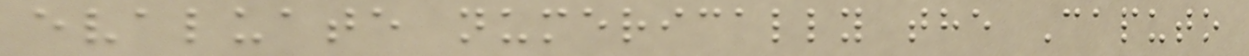evaluate numerically the Caputo
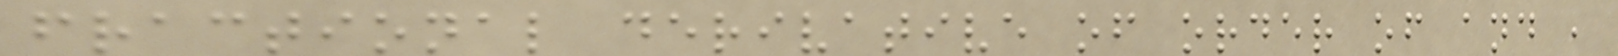fractional derivative of order of and ,
